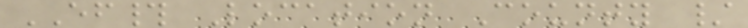EF# Location County /
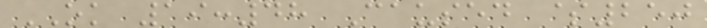OK 19:48 Caused $250
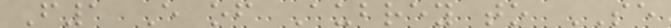F1 E of Aubrey to SE
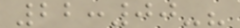22:00-?
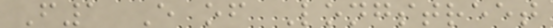F1 E of Longstreet
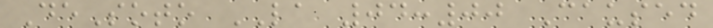DeSoto LA 04:00 Caused
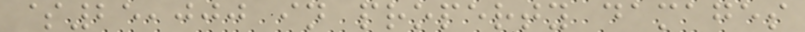$25,000 in property damages
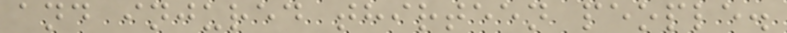and injured thirteen people.
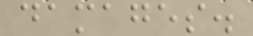damages.
